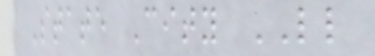State City LL
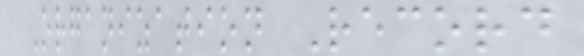Organization Record
